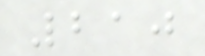210
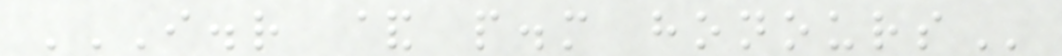I.R & P.M HONOURS
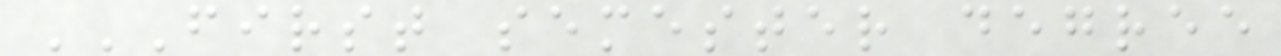FIRST SEMESTER DEGREE
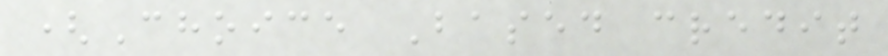(Choice Based credit
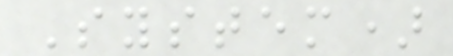System)
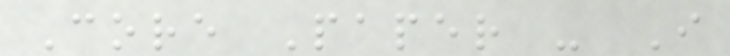Core Paper - I
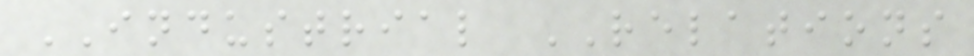INDUSTRIAL RELATIONS
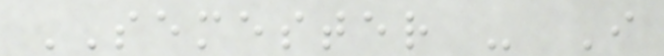SEMESTER - I
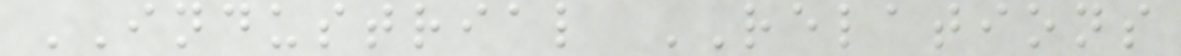INDUSTRIAL RELATIONS
